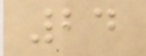24
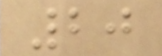20
